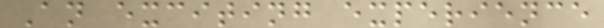An exciting experience
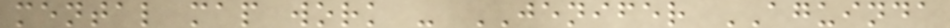mental map work - JENIFER AGUINDA
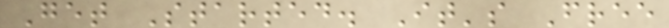Get Started. It's Free
